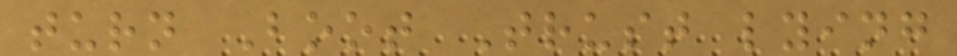turn Boot Trust lying
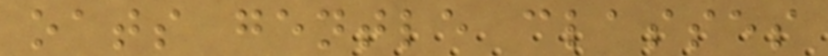oats gentle classes
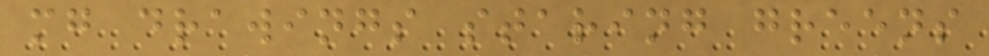mg drawings staring greens
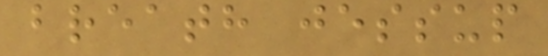breath jessup
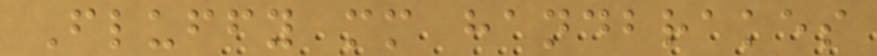Fluffy mm handbrakes
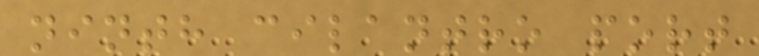ninth cilantro port
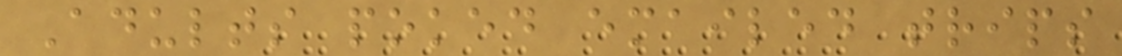Adults poked emailed trips
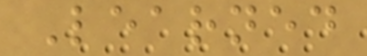Learned
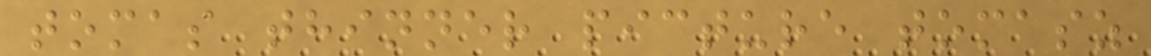tomas thinner picture tomasz
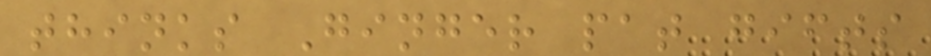thinks Ginger pat gifts
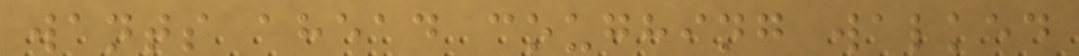wants ahead coughing walked
